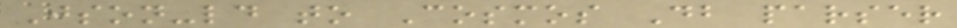Json-ld to Cosmos Db parser
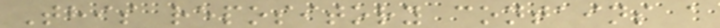This repository contains a
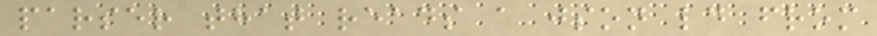parser that reads a json ld from
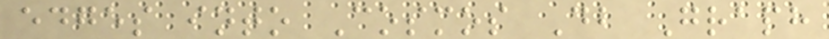edges into Cosmos Db Graph
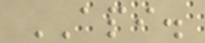API.
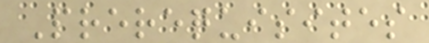Prerequisites
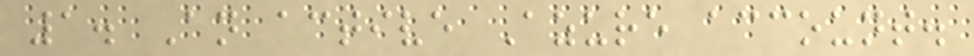1. An active Azure account.
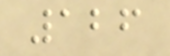126
